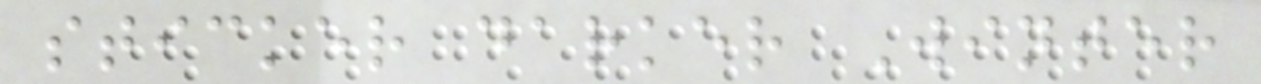sticker darker Winter
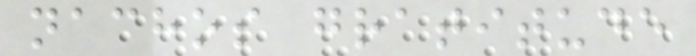nachos gratitude
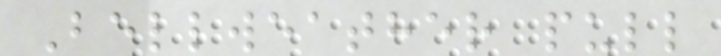Bellweather pull
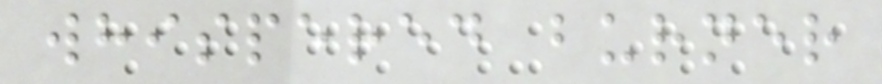whispered burner
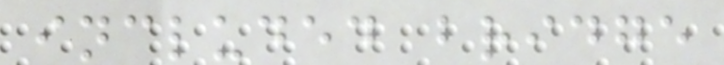included bridge
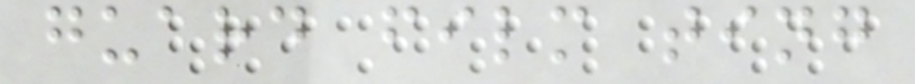guard film ting
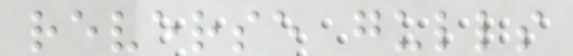reverse gulls
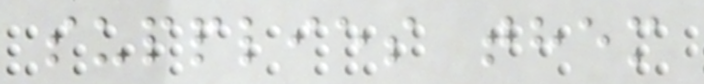supplies them
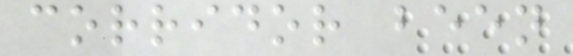corridor been
